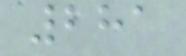281
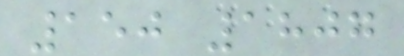150 1807
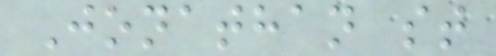Jonathan st
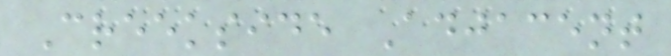Creekside Adjacent
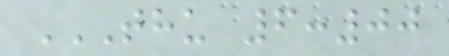THU 6:00
